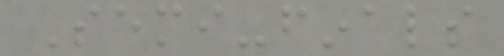Semi-finals
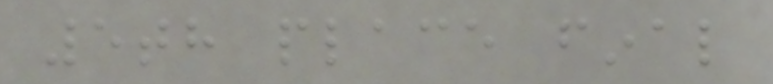5th place final
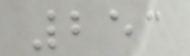253
